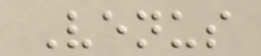Venus
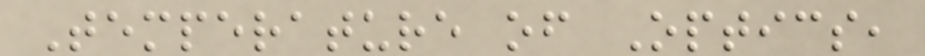Temperature of Optics,
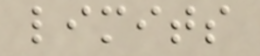limits
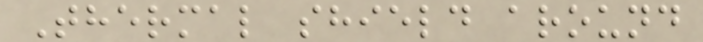Thermal shield around
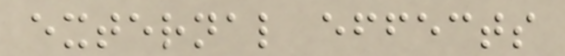external effects
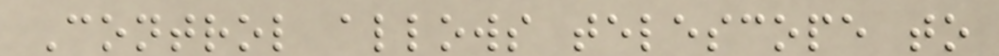Control allows telescope to
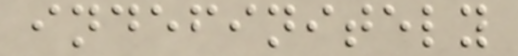indefinitely
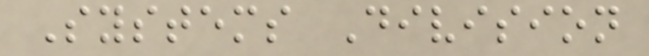Systems Division
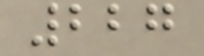227
